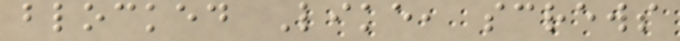blocked Like, screws
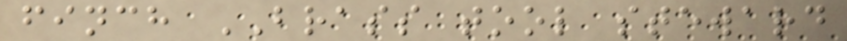finch BRASS tool steward
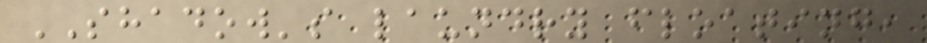SHADOW's laundry floating,
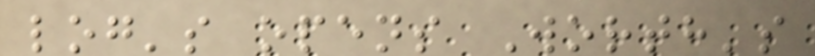log's opens Worth's
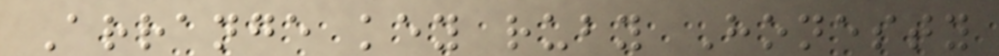Arrange key ruby Honesty
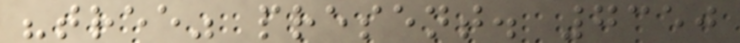"tree" present. 7350
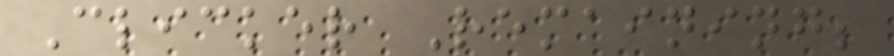Clicker Remaining;
